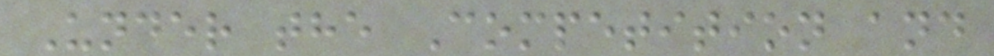Under the Competition and
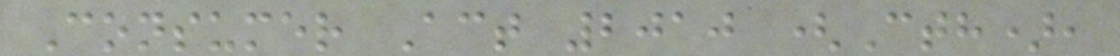Consumer Act 2010 (Cth),
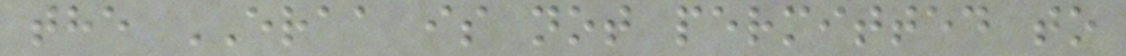the ERAA is not permitted to
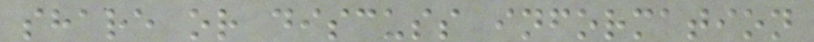share or discuss information
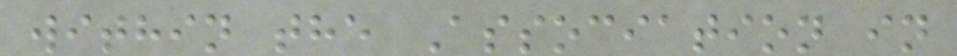within the Association in
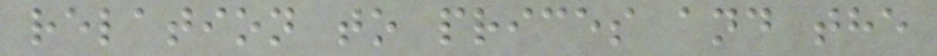relation to prices and the
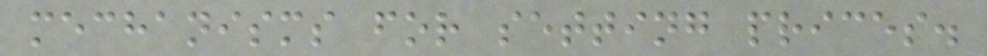mechanisms for setting prices.
